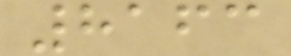8163
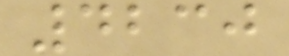4230
